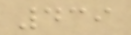439
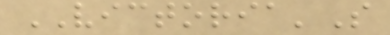VICTORIA'S
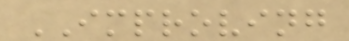IMPROVING
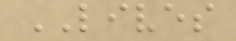LIVES
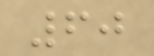60
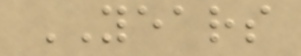YEARS
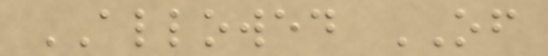ALLOWED OF
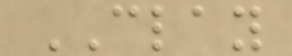CLAY
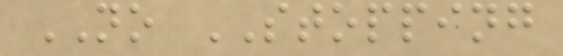NO STOPPING
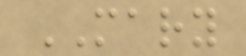MARY
